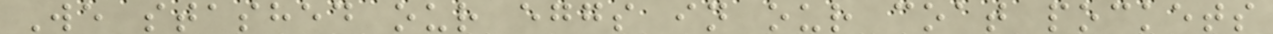We stashed our eggs in our coat pockets
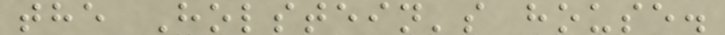the Holstein's house.
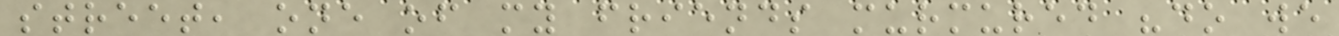street, one of my friends murmured "do we
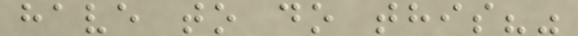have to do this?"
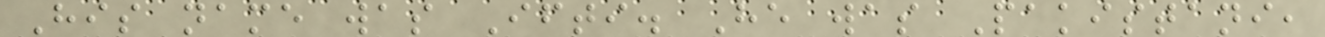His name was Ifti. He was Pakistani,
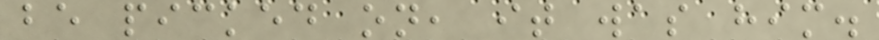be picked on, it was him.
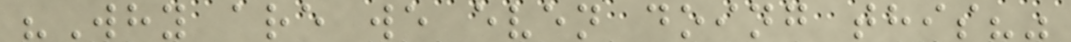"Why are we even doing this?"
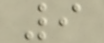9
